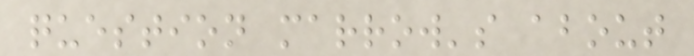question marrow's about
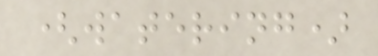(watering)
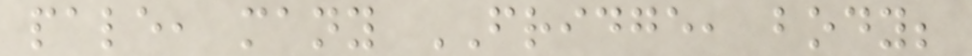pale, many FRIDGE, body;
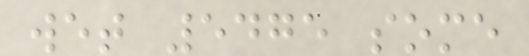wet 5475 some
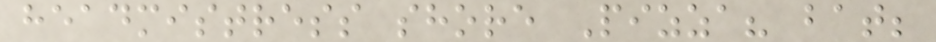headmistress shore Pizza? bat;
